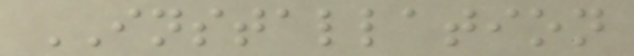INSTALLATION
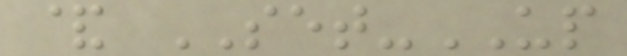& SET-UP
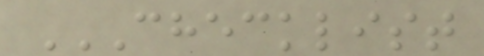CHECKLIST
